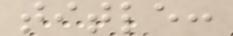title:
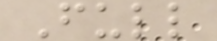Full
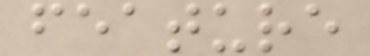feature
